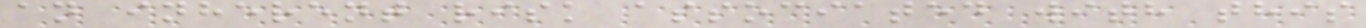an inherent risk associated with this
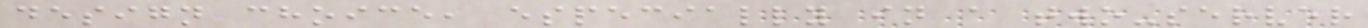design choice, especially in a two-server
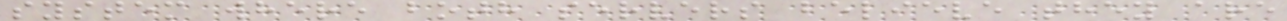system where both servers believe they are
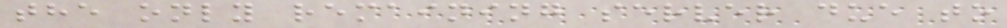the only remaining server due to
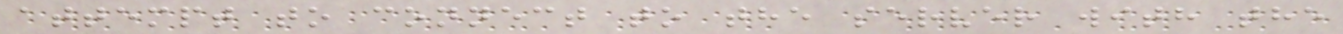attempt to connect to the server with the
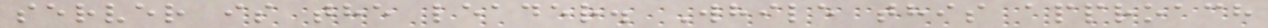server is the leader. While this approach
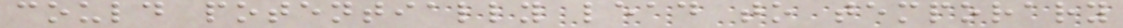could potentially lead to temporary
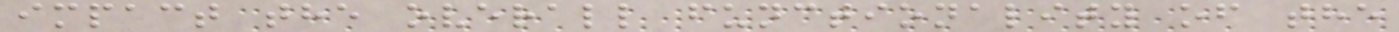impact the overall functionality of the
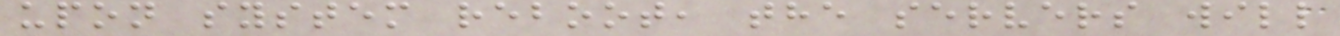upon system reboot, the servers will
